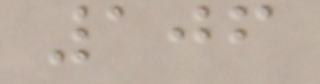106
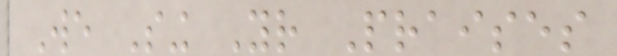We Sing Your Praises
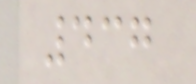437
